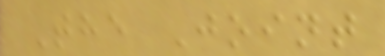The Joint
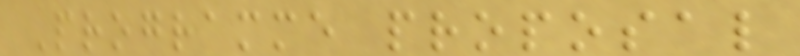Programme proposal
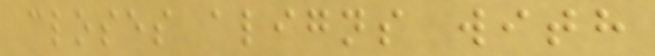closes aligns with
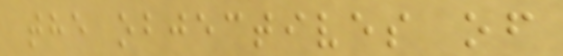the objectives of
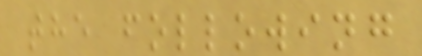the following
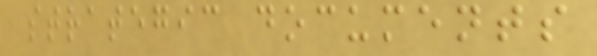strategic documents
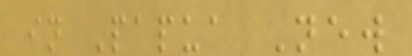in Papua New
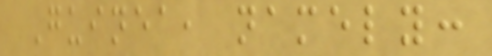Guinea, namely:
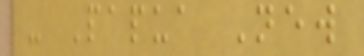- Papua New
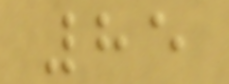85
